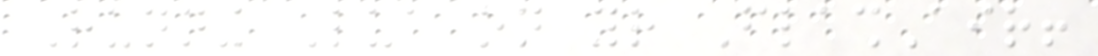Running Lua on your FlashAir!
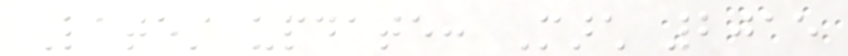Latest update: March 2015
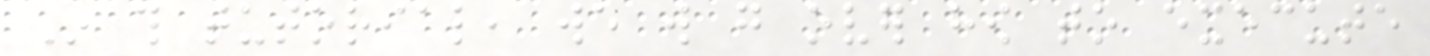In this tutorial, we will go over how to execute
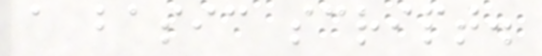a basic script.
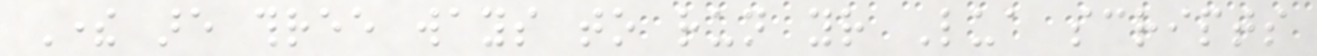There are three ways to run your Lua scripts
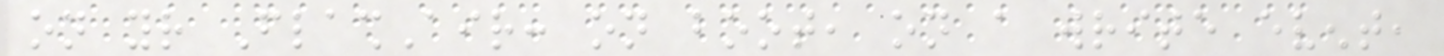on your FlashAir: on boot, on a write event,
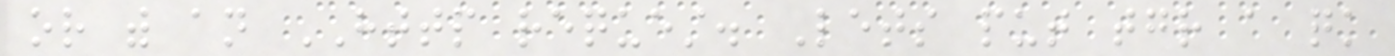or with an HTTP request. Lets put together a quick
